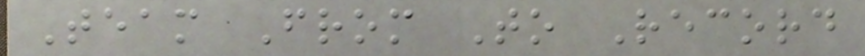Team From To Record
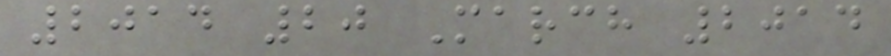2014 20 March 2014
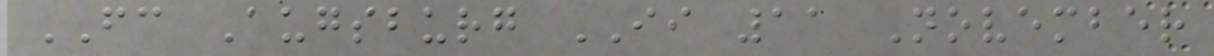FC Augsburg II 11 November
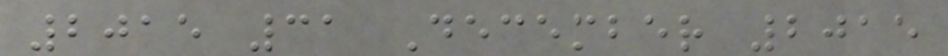2015 31 December 2015
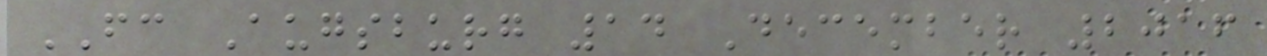FC Augsburg 14 December 2016
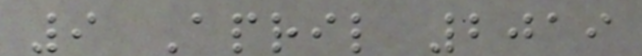9 April 2019
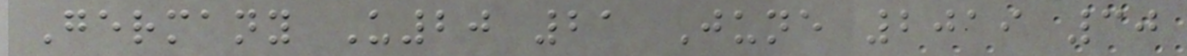Germany U20 21 June 2019 30
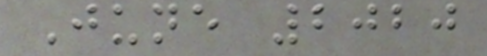June 2020
